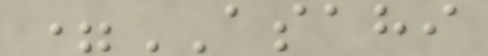=ASAHI
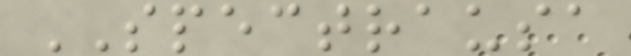SPECTRAUSA
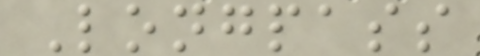Longpass
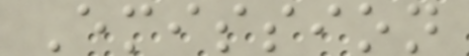Emission
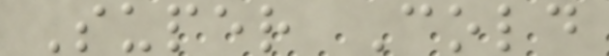Super Cold
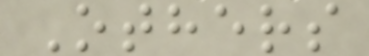Others
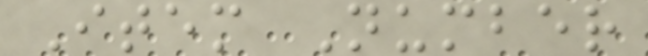Item Number
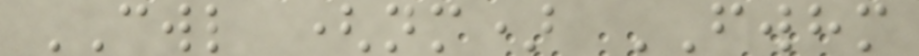CWL (nm) FWHM
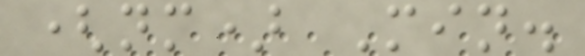(nm) Min.
